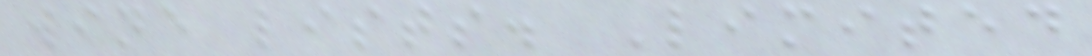wine lists. Limited
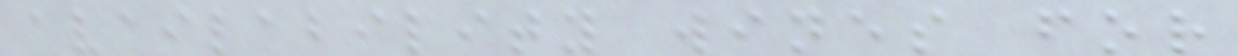availability wines for
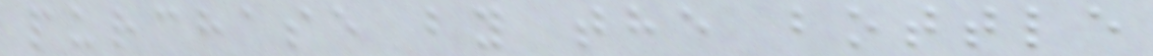purchase by the bottle
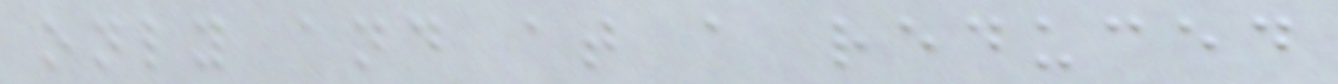only and at a reduced
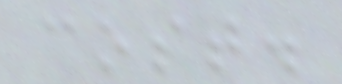cost.
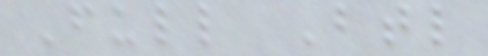Full Btl
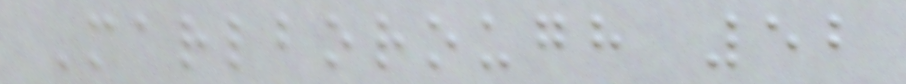Marlborough 52
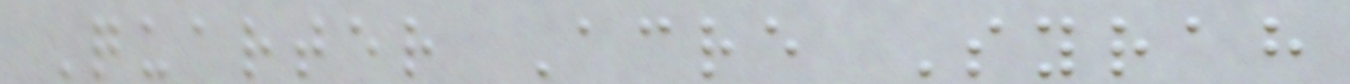Quarter Acre Syrah
